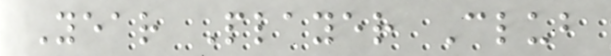Year Player Club
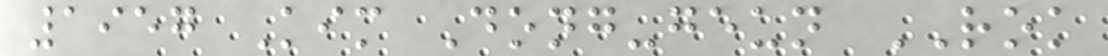1957 Kim Dong-geun ROK
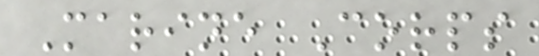Marine Corps
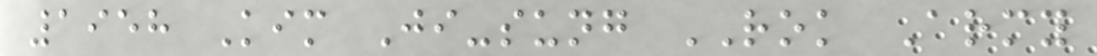1958 Kim Ji-sung ROK Army
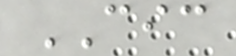CIC
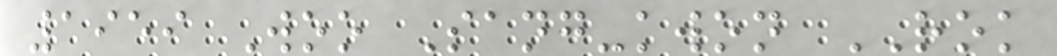1959 Woo Sang-kwon ROK
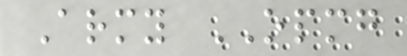Army OPMG
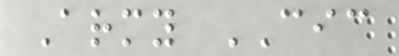Army CIC
